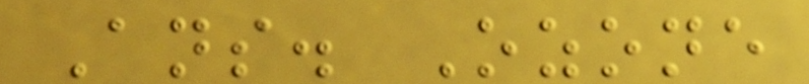Ans. Ozone
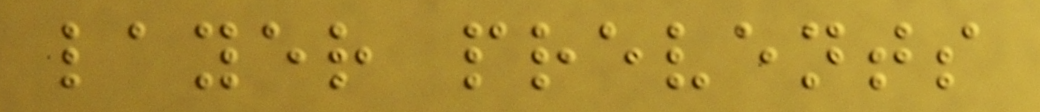layer prevents
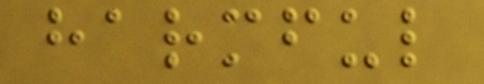harmful
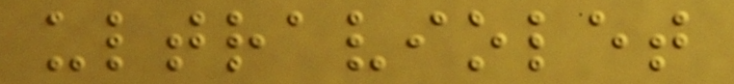ultraviolet
